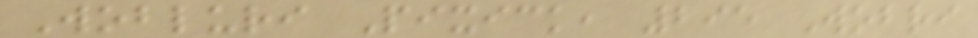Wobluri Pixick, 295 Wobri
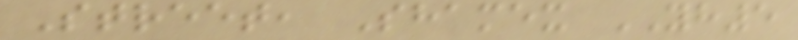Street, Shamex YH5
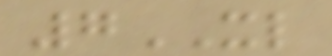7XL
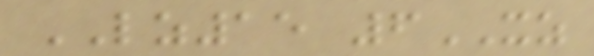LZ15 6XZ
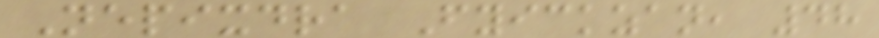Nepixdra Fyickzan, 48
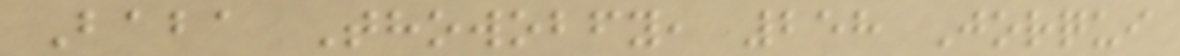Baba Thowobfy, 258 Jorqui
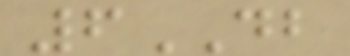6DB
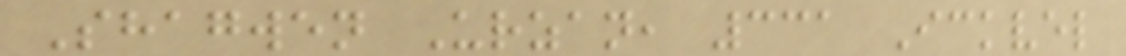Shagwen Urzan, 331 Ickvel
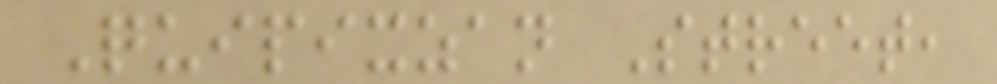Quipixzan Street,
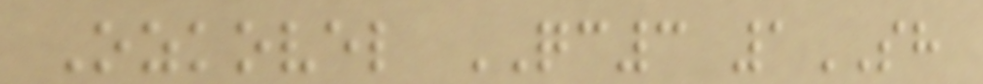Ozkovel QC3 1SH
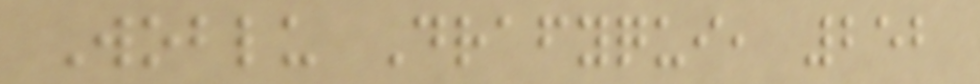Woblu Drafyqui, 252
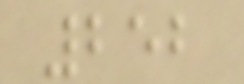252
